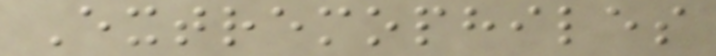Extremophiles
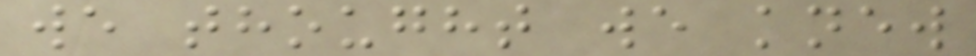we thought we knew
